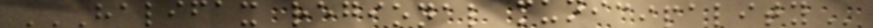HALIFAX REGIONAL MUNICIPALITY
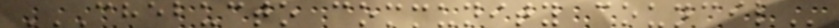CHEBUCTO COMMUNITY COUNCIL
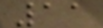11
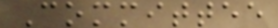Committee
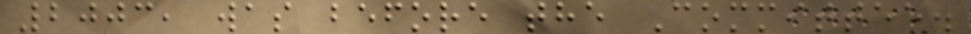2003, was before the Committee.
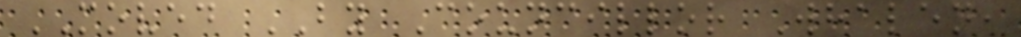MOVED BY Councillor Whalen,
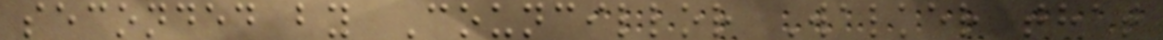seconded by Councillor Walker that
